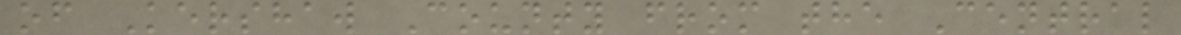of Kershaw County from the Central
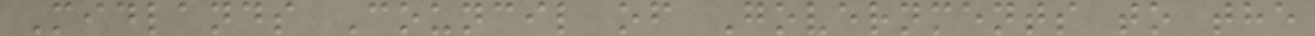Midlands Council of Governments to the
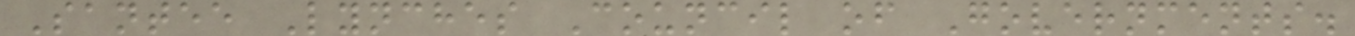Santee Lynches Council of Governments.
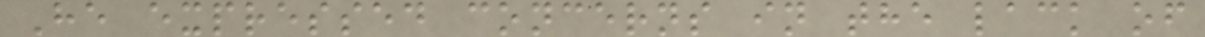He expressed concerns in the lack of
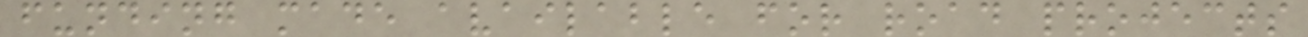funding made available for road projects
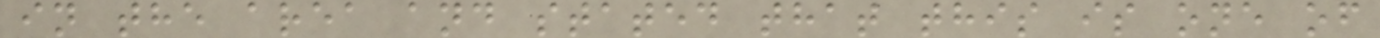in the area and stated that this is one of
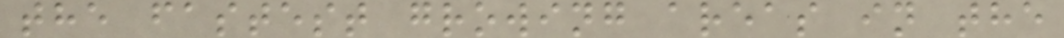the fastest growing areas in the
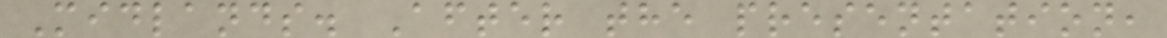Midlands. After the presentation,
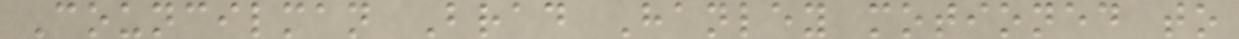Councilman Brad Hanley motioned to
